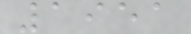1951
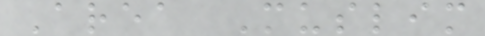Area Muslim
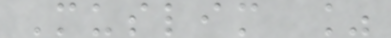Muslim %
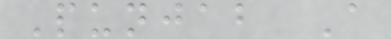Punjab A
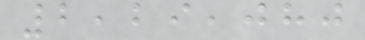2,29,080
